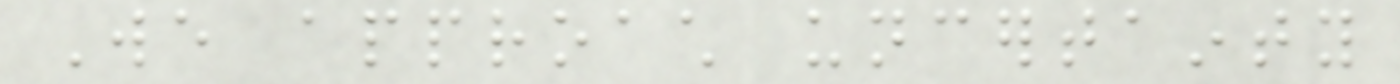We approach uncertainty
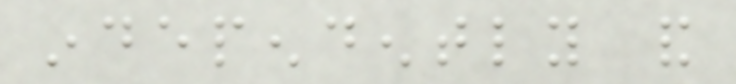independently and
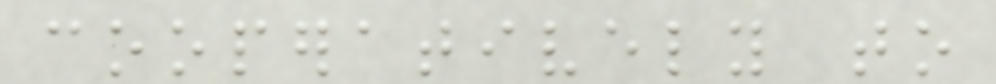cooperatively to
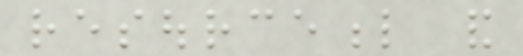resourceful and
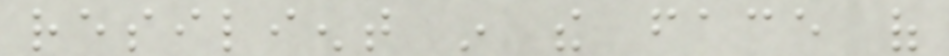resilient in the face of
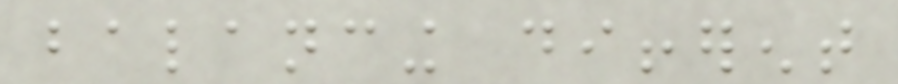balancing different
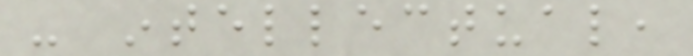- intellectual,
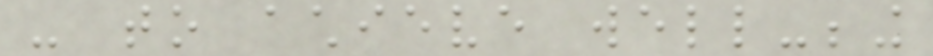- to achieve well-being
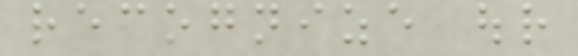recognize our
